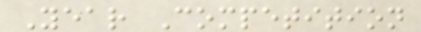Year Competition
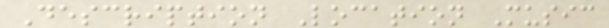Description Location Music
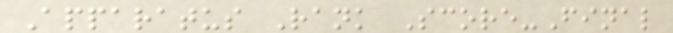Apparatus Rank Score-Final
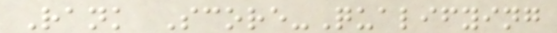Rank Score-Qualifying
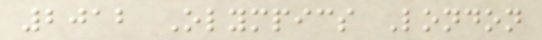2012 Olympics London
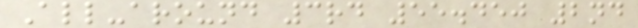All-around 3rd 55.450 2nd
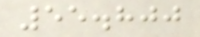55.800
